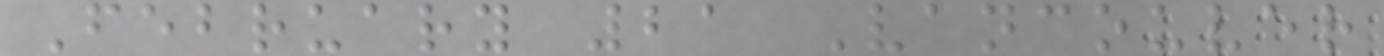February 21 Vancouver
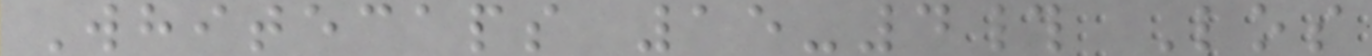Whitecaps 15-4# Los
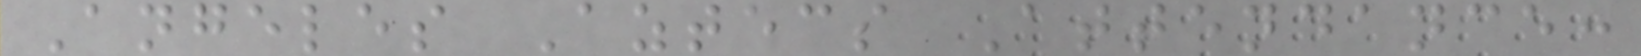Angeles Aztecs Attendance:
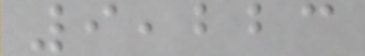9,223
